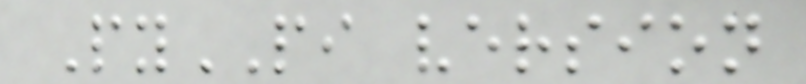PyPI version
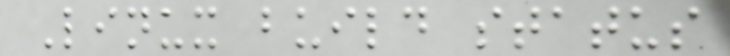Linux build status
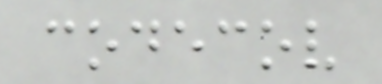codecov
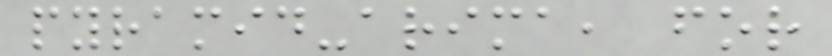pyramid-arima, for
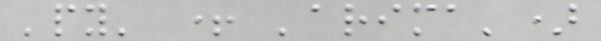'py' + 'arima')
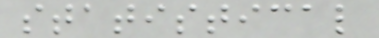statistical
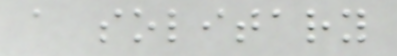a solitary
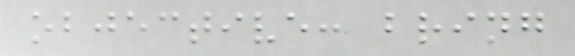objective: bring
